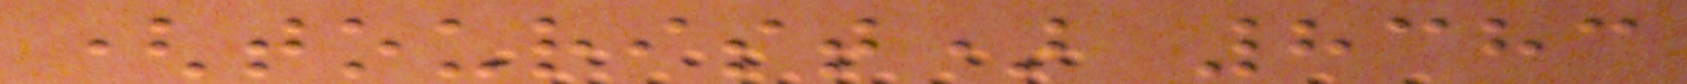(tourist) 8383
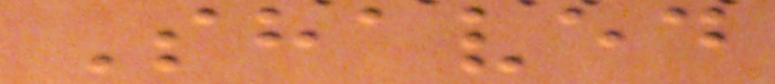Shaved
